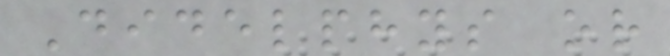Didelphys or
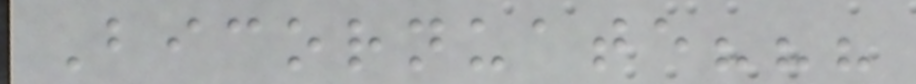Bicornuate???
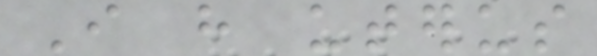I have uterus
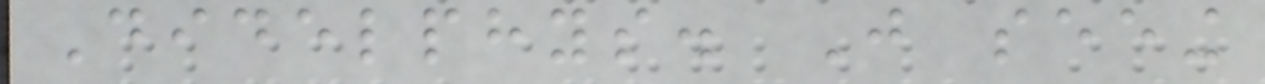Didelphys. Just seeing
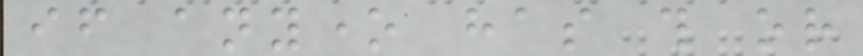if anyone has this or
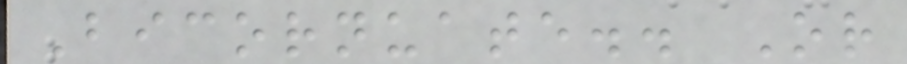Bicornuate.. Or
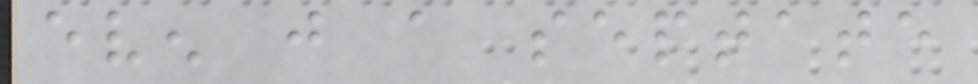even just a septate
